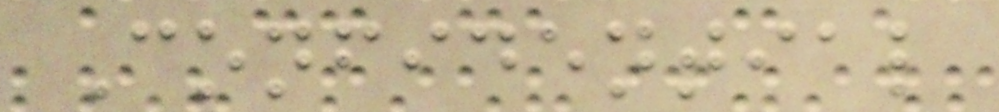Confidential
